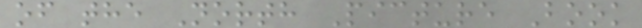of the North Picture Book
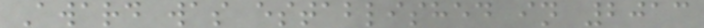Award was established in 2013
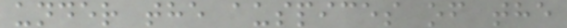under the auspices of the
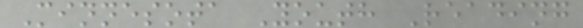Minnesota Youth Reading
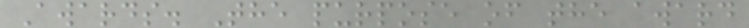Awards. The purpose of the award
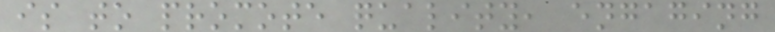is to promote quality, engaging
